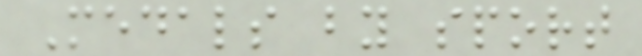Medals by sport
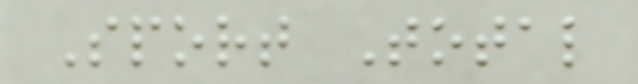Sport Total
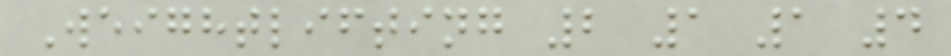Weightlifting 2 1 1 4
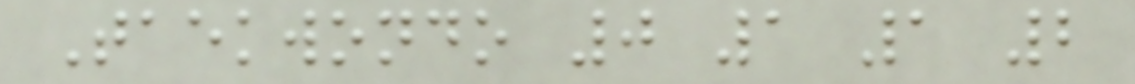Taekwondo 0 1 1 2
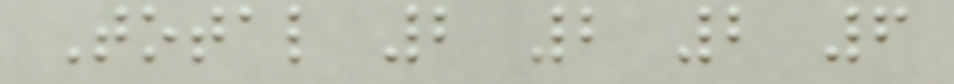Total 2 2 2 6
